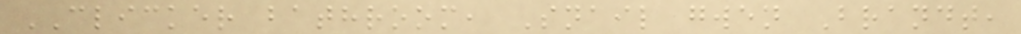CLICKER bathroom, Snail gwen Brandt,
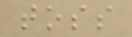toss
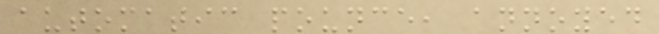automatic pounce, annoyed
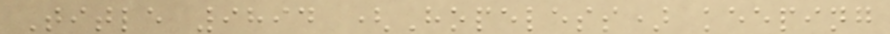Title 9894 (Hopeless) keeping
